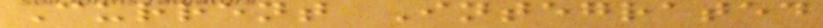Current Integrated
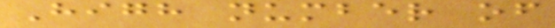High number of
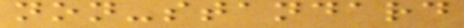non-standard
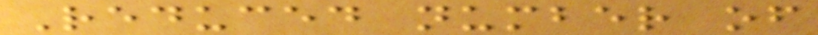Reduced number of
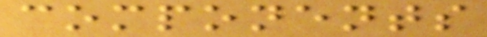components
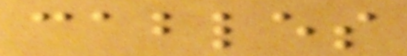cables
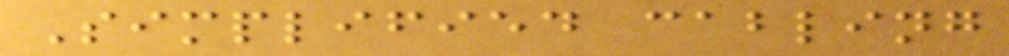Simplified cabling
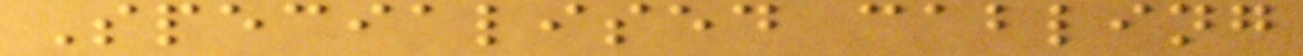Specialised cabling
